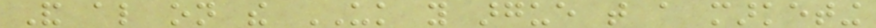And also on the UK you argue that a marketing
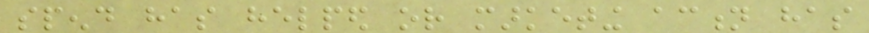spend has helped or marketing action has
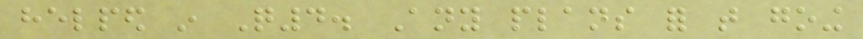helped in Q4. Any plans for that going
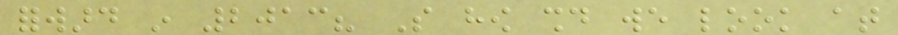forward in 2013? So how should we look at
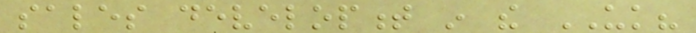sales development in the UK?
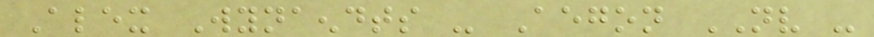Alex Wynaendts - Aegon NV -
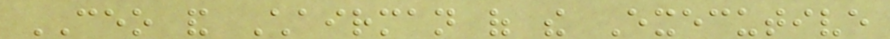CEO and Chairman of the Executive
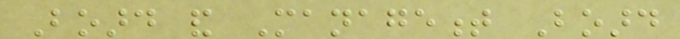Board and Management Board
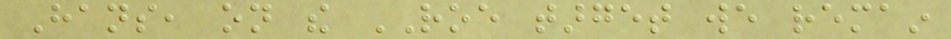Hans, on the ROE target we remain
